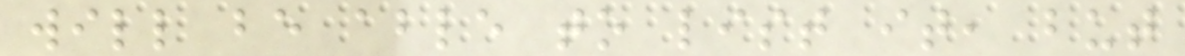will be able to list it, but
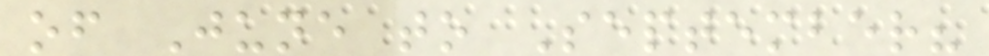of June to September?
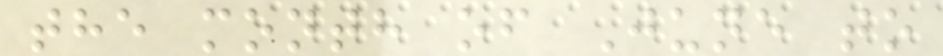the month of June to
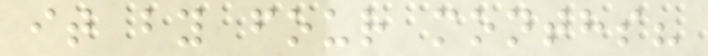it by four months?
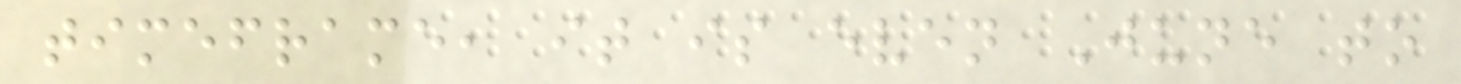timeframe, it is even June to
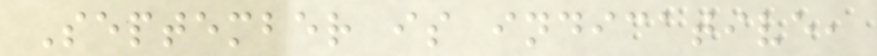September is indicative,
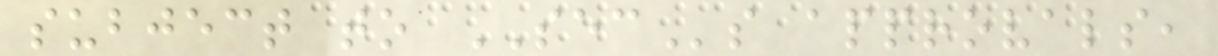subject to SECs approvals,
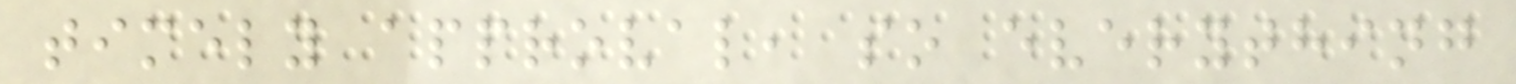timely approval, so everything
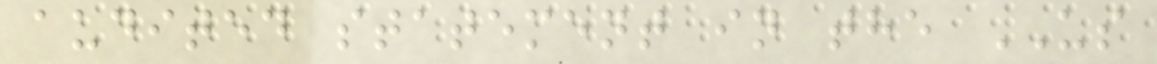audited statement in the US
